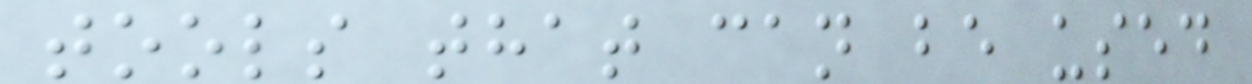tools that can be used
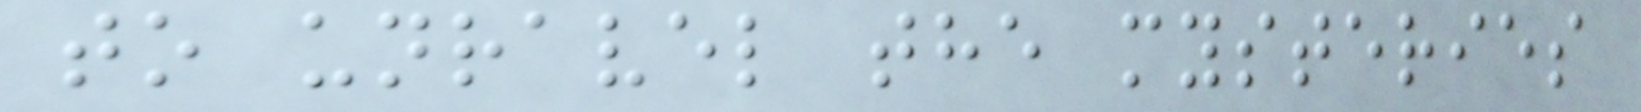to unravel the mysteries
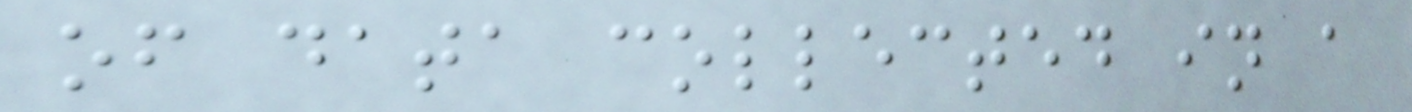of data collected in a
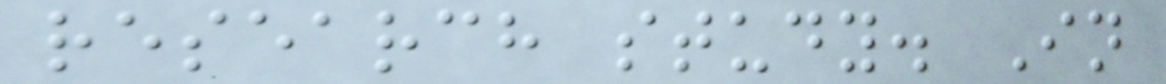research study. In
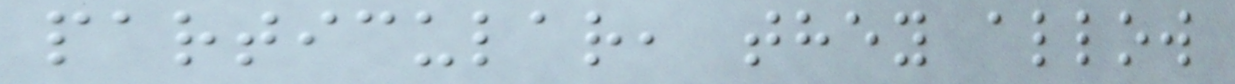particular, they allow
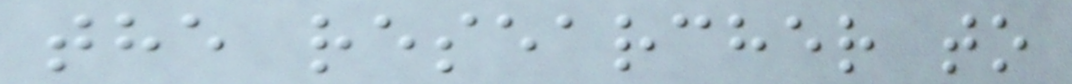the researcher to
